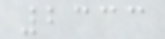2333
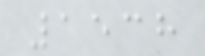1538
